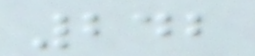242
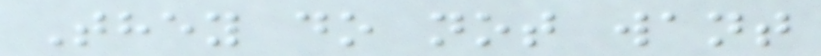They do not want
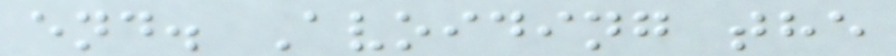end. Avoiding the
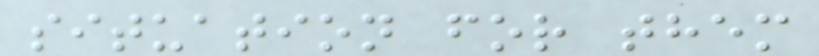situation for them
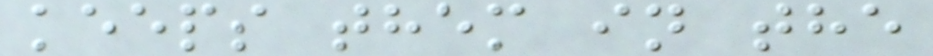keeps them in the
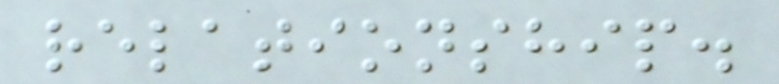relationship.
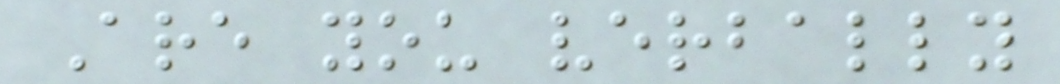Are you verbally
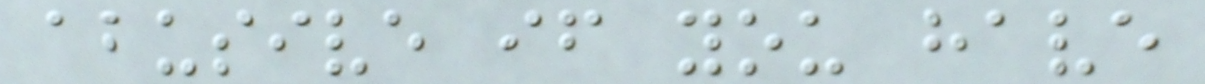abusive if you have
